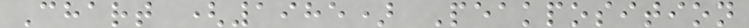Chart (1985) Peakposition
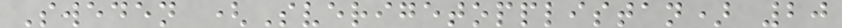Sweden (Sverigetopplistan) 20
